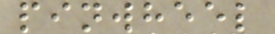pinwheel
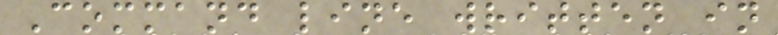Command line written in
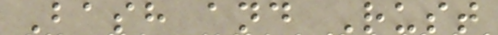Bash and Rust
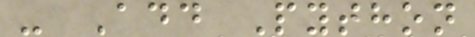- Add Python
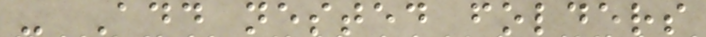- Add nested folders
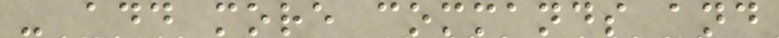- add more commands and
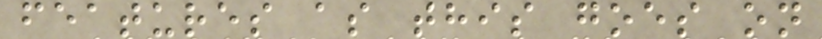features as this goes on
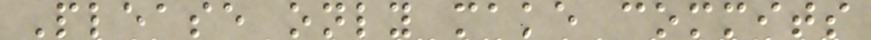Please only make commits
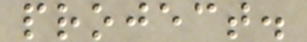project.
